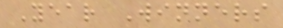Year Winners
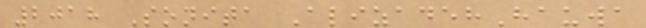2018 Sonita AlizadehHauwa
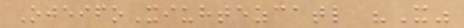OjeifoXiuhtezcatl "X"
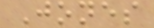Jones
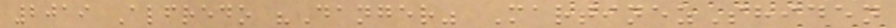2019 Alfredo "Danger" MartinezShiden
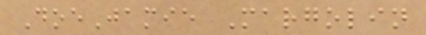DoeJamie Margolin
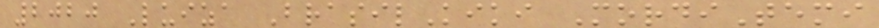2020 Luiza BrasilKiki MordiTemi
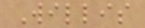Willis
